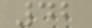42
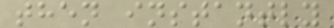then instantly
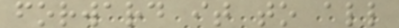forward it to all
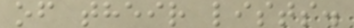of their lists.
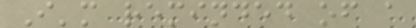I'm reminded of a
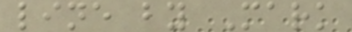line by Mark
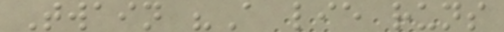Twain "A lie runs
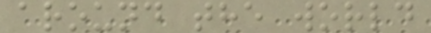around the world
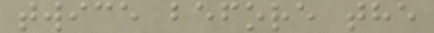twice before the
